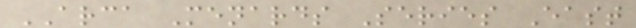ARCA Menards Series East
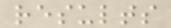results
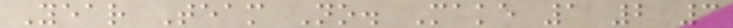Year Team No. Make 1 2 3
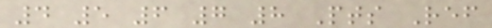4 5 6 7 8 Pts Ref
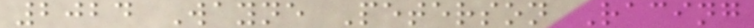2024 Wayne Peterson Racing
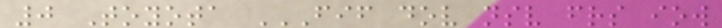0 Toyota FIF DOV NSV FRS IOW
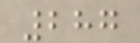287
